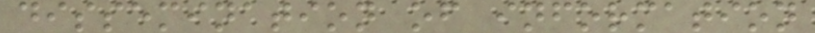dissemination of information
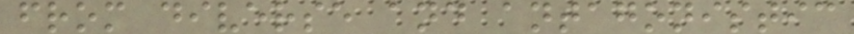from diverse and antagonistic
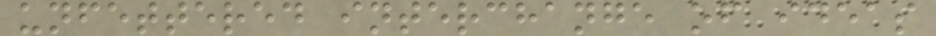unfettered interchange of ideas
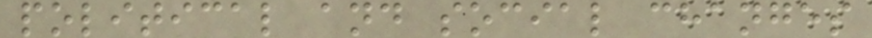political and social changes
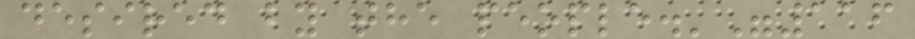desired by the people.'"116
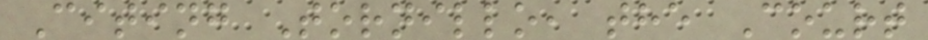Citing Tornillo, the Court
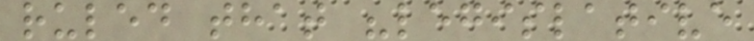ruled that "legislative
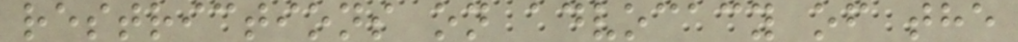restrictions on advocacy of the
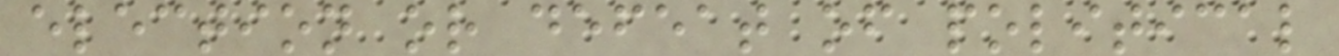election or defeat of political
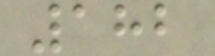182
